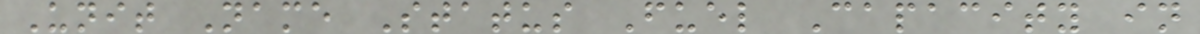Unit Name Status Fuel Capacity in
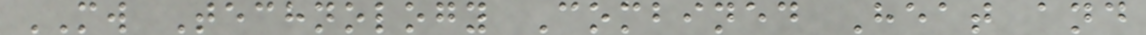MW Technology Combined Heat and
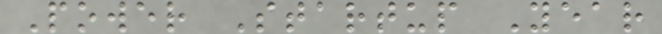Power Startup Year
